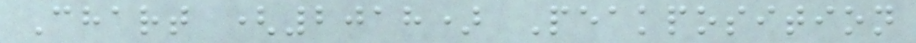Chart (2018) Peakposition
